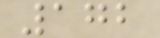172
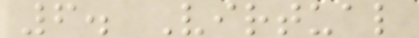6. Virtual
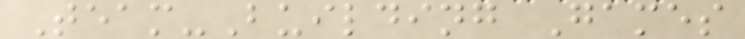Team-Building Games
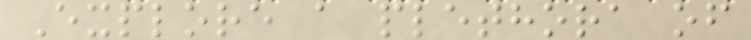Explore a plethora of
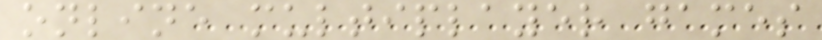online multiplayer games
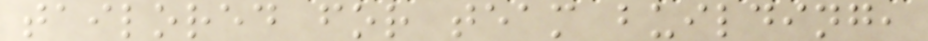tailored for team building,
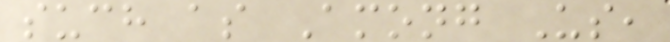such as Among Us,
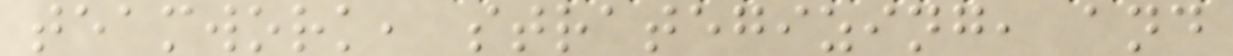teamwork, strategizing, and
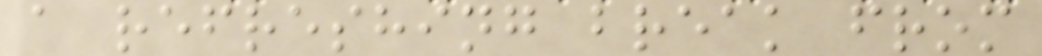a refreshing break from
